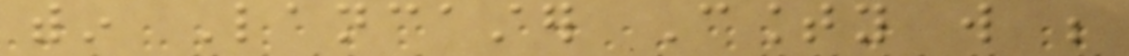within Lancaster County will be
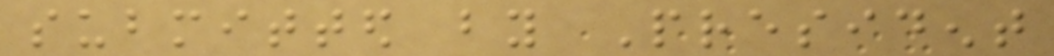submitted by President
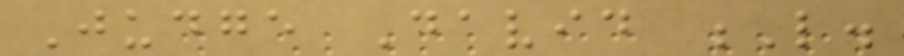Judge David L.
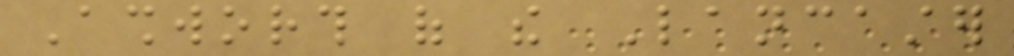Ashworth of the Lancaster
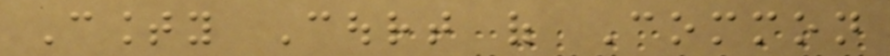County Court of Common
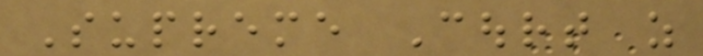Supreme Court as
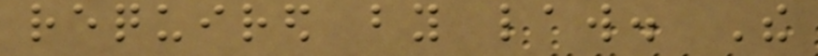required by law. The
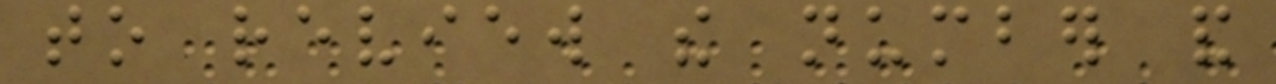to review the number and
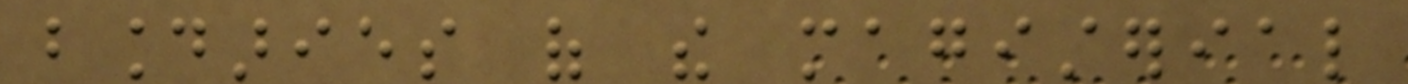boundaries of the magisterial
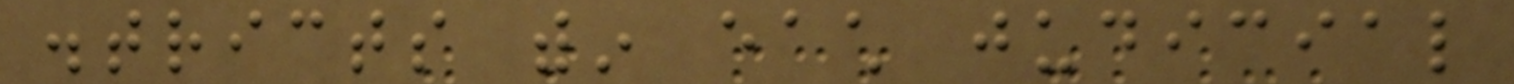districts within each judicial
